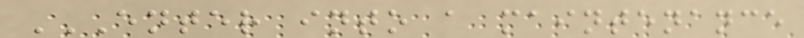ENTER INTO A MAINTENANCE
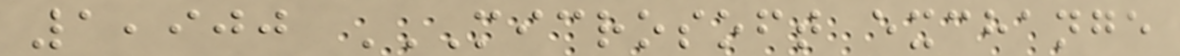1,900 MICROSOFT EXCHANGE
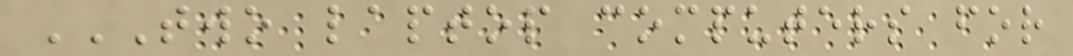TWO LAPTOP COMPUTERS FOR
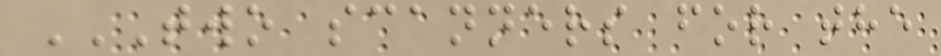TWO SCANNERS FOR THE
